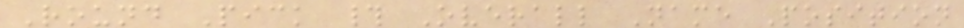Round Pick # Overall Name Position
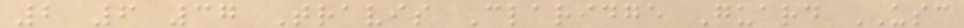2 6 37 Travis Claridge Guard USC
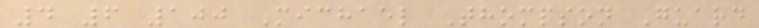4 6 100 Michael Thompson Guard
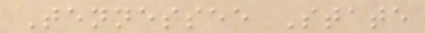Tennessee State
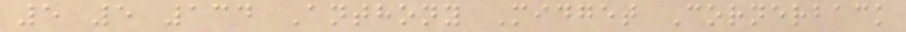5 5 134 Anthony Midget Cornerback
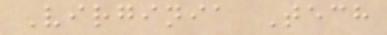Virginia Tech
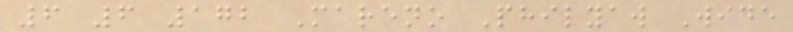6 6 172 Mareno Philyaw Wide
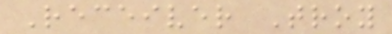Receiver Troy
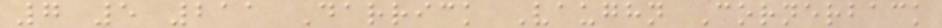7 5 211 Darrick Vaughn Cornerback
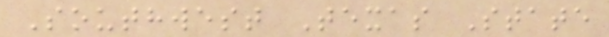Southwest Texas State
